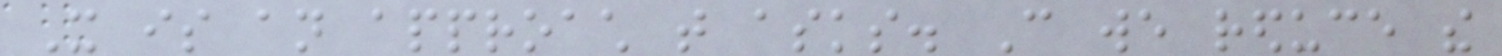It is an approach that asks. Can we reduce the
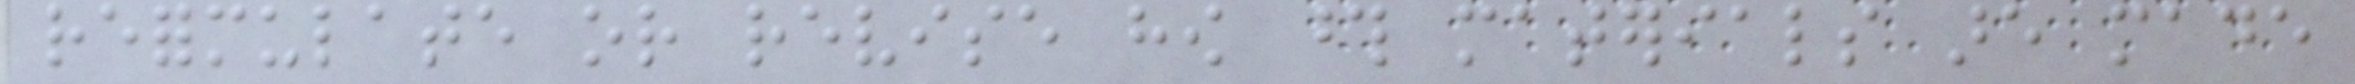reformulate or revise how those materials are made
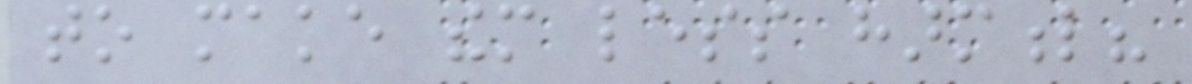to make them less harmful?
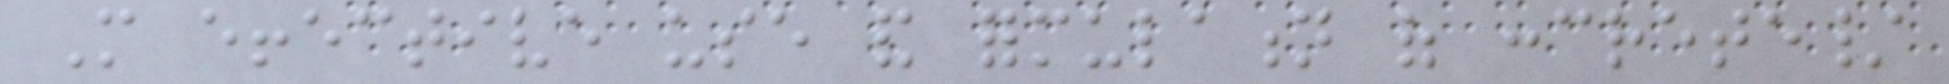More effective use and formulation of concrete/
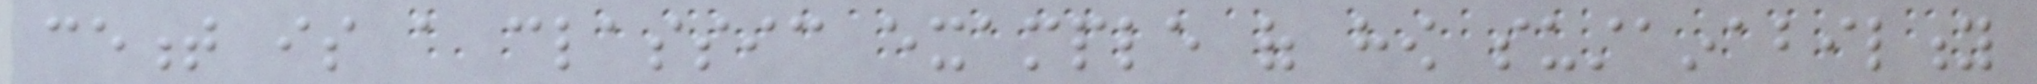cement is a classic example of how sustainability
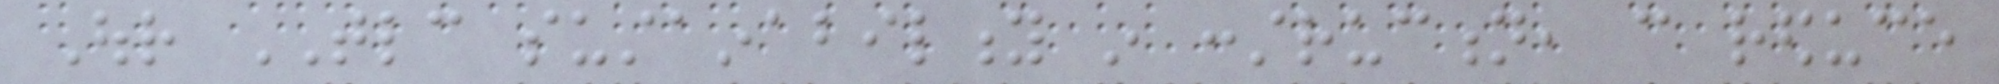Our TLC sustainability in construction, can reduce
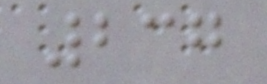237
